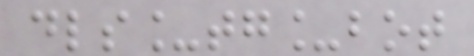dls_tg_bot
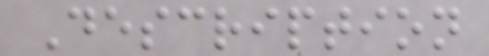Description
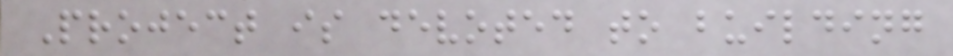Project is devoted to building
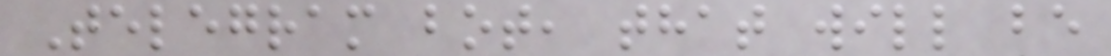Telegram bot, that will be
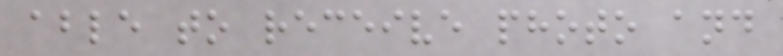able to receive photo and
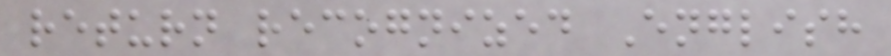return recognized English
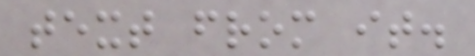text from it.
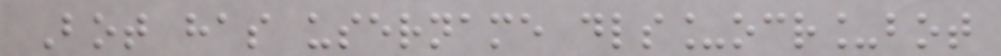Bot has username dls_ocr_bot
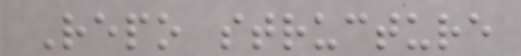Repo structure
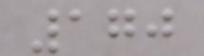170
